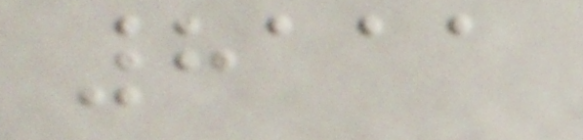8111
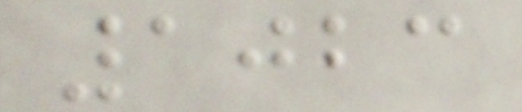1023
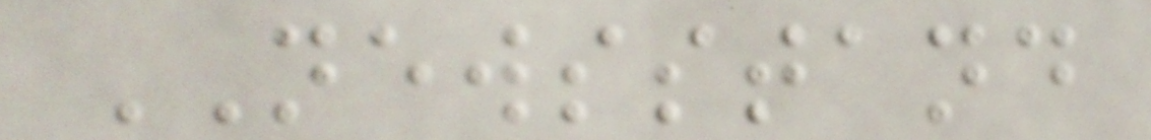NEWSSTAND
